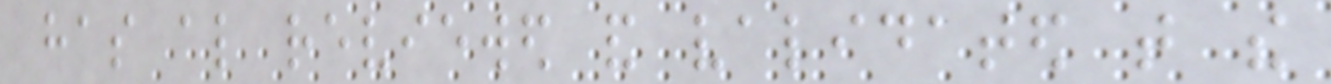has also reviewed and validated that the
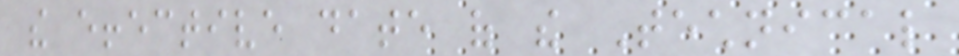the effective date of the Technical
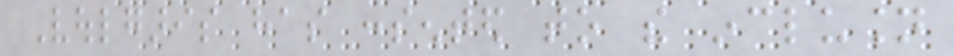Voulgaris has consented to the inclusion
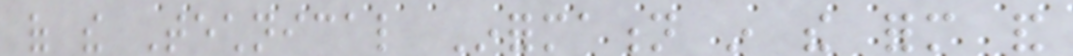of the Technical Information in the form and
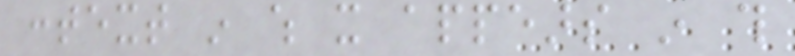context in which it appears in this
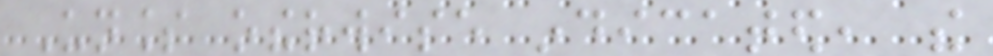Unless otherwise indicated, the
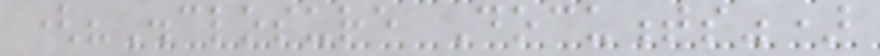("Disclosure Documents")
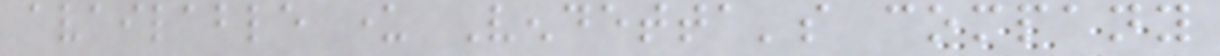available under Vendetta's company
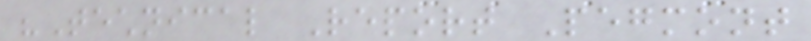"Technical Report Pegmont
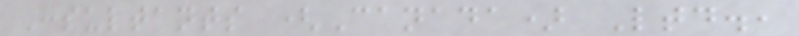Consultants (Canada) Ltd.,
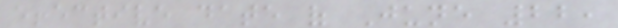effective date of June 22,
